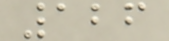126
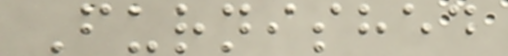Furnished
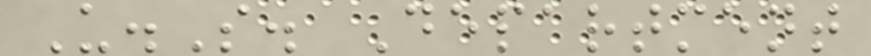U.S. Department
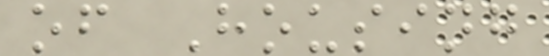of Housing
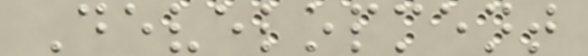Development
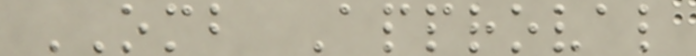OMB Approval
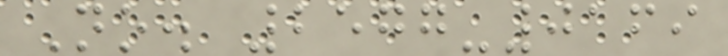No. 2577-0169
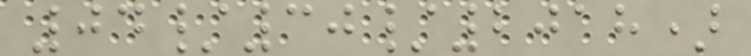04/30/2018)
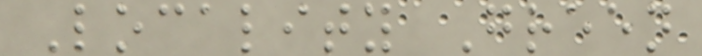Locality Green
